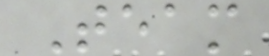Team
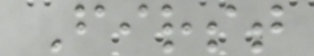First
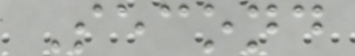Second
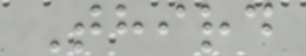Third
